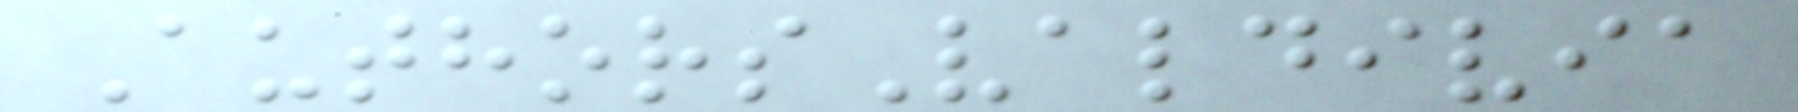AuthorsValdivia
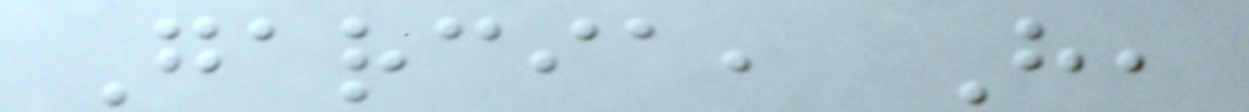Garcia, H,
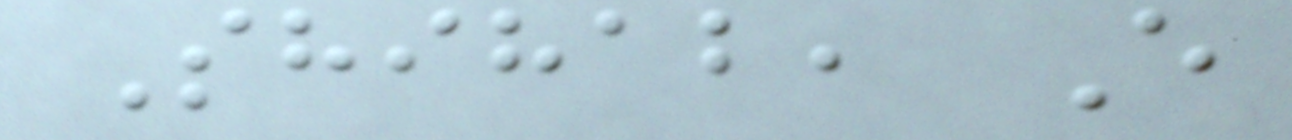Shihab, E
